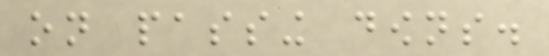on passing downs.
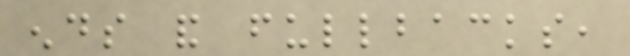ends and fullbacks,
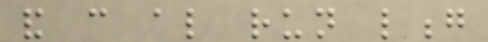and can also run long
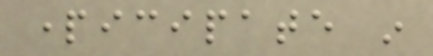participate in
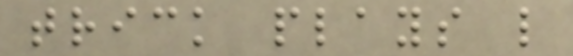trick plays like
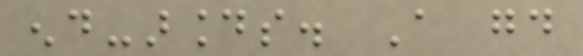end-arounds. A good
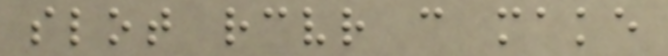slot receiver can make
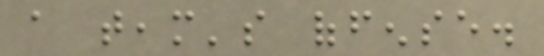a team's offense.
